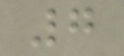7
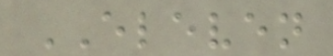ELEVEN
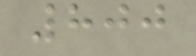800
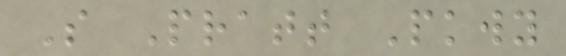S Pratt Pkwy
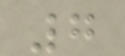7
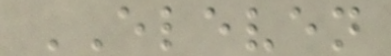ELEVEN
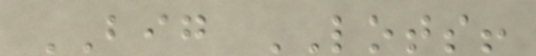BIG LOTS!
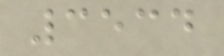3534
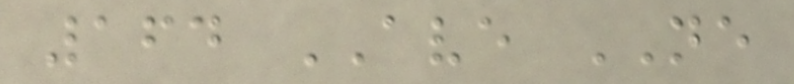164 AVE NE
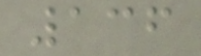136
